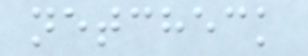netcheck
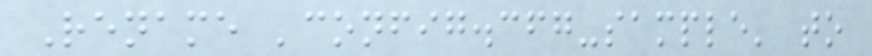Rename 'config.cfg-sample' to
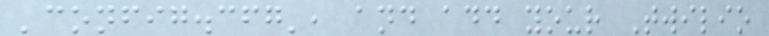'config.cfg', and add your Twilio
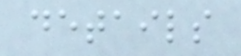details
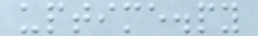uptime.py
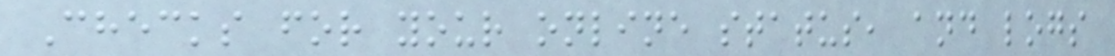Checks for your online status, and logs
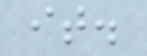it.
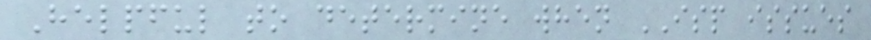Helpful to determine when ISP issues
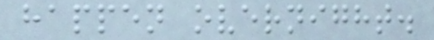happen overnight.
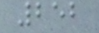252
